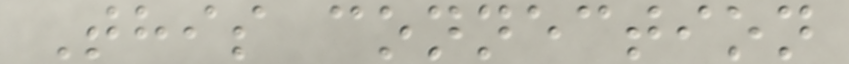This connection
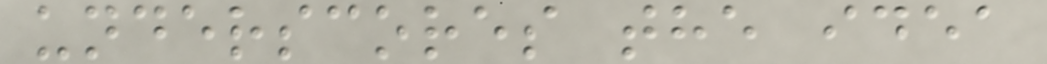underscores the idea
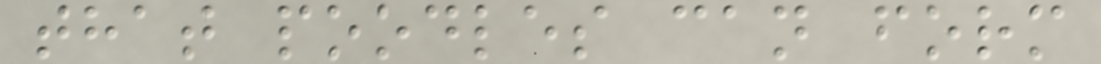that poodles can form
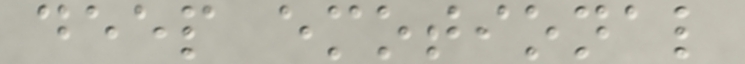deep emotional
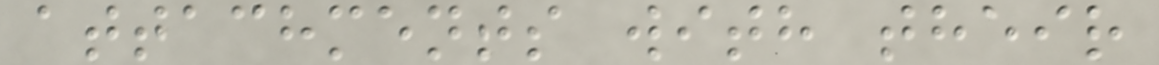attachments with their
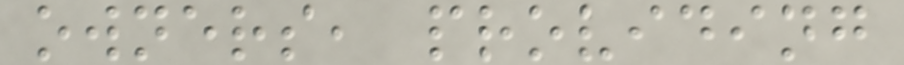owners, providing
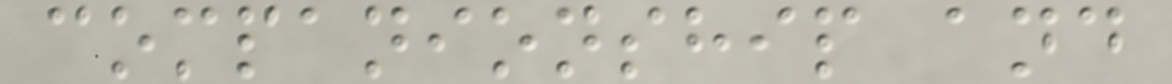companionship and
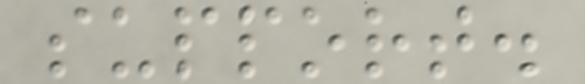support.
